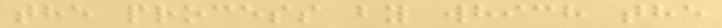the process by which the
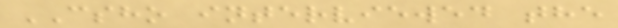CSHO interviewed the
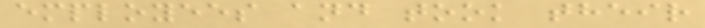employees and took their
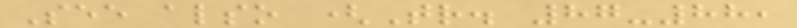See also (Tr. 87-88,
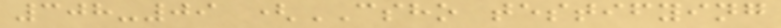308-09 (CSHO testifying
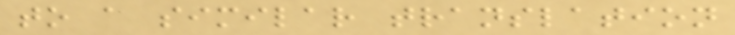to a similar translation
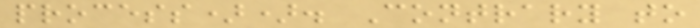process)). Contrary to
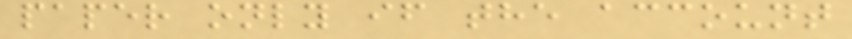paper only if the account
